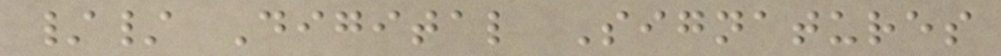// Digital Signatures
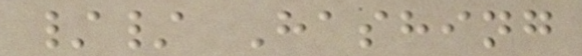// Hashing
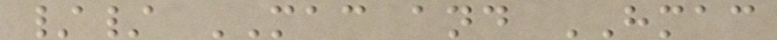// MAC and HMAC
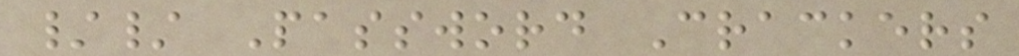// Password Crackers
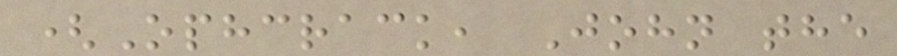(Ophcrack, John the
